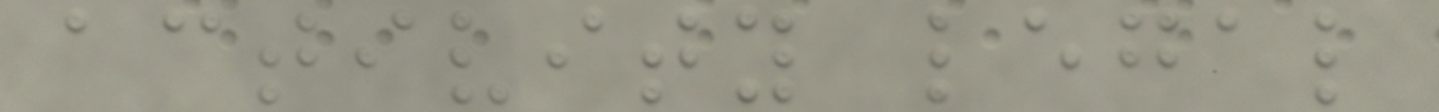activity legal
